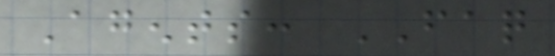Agents: FAQ
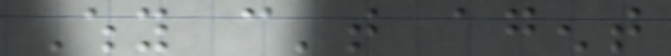Why can't agent
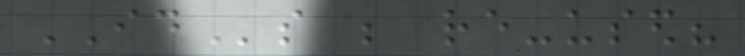IDs be re-used?
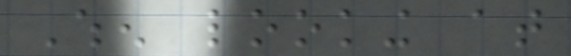When looking at
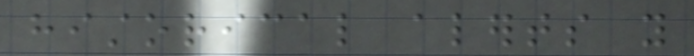historical alerts you
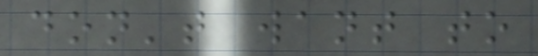don't want to
